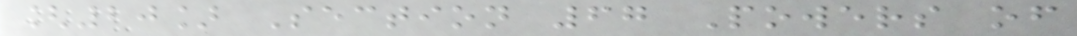[20] Section 67 Powers of
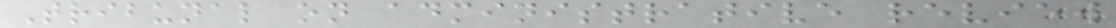Tribunal on administrative review
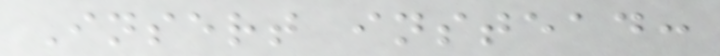Insert instead:
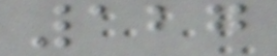127
